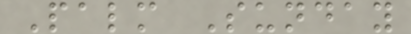Palm Sunday
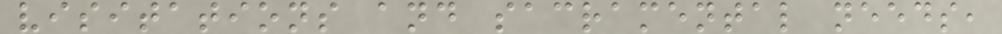visitations and sacramental needs,
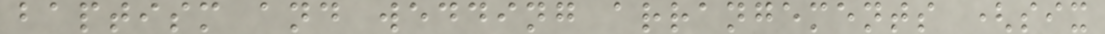baptism and wedding arrangements (six
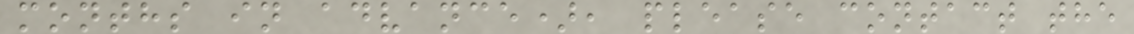months in advance), please contact the
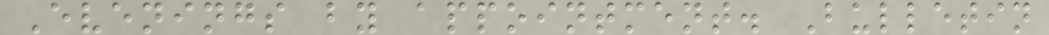Evenings by appointment. Bulletin
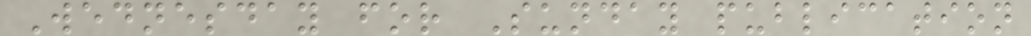Wednesday for Sunday publication
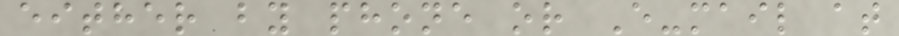either by phone or E-mail at
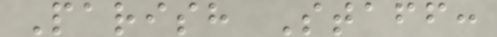Parish Staff:
